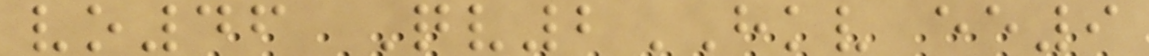vo46 Qv2HKV ee9
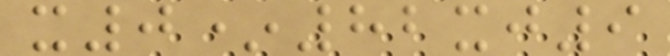x0*82xj9
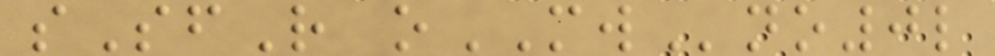sSfR oMWno0l
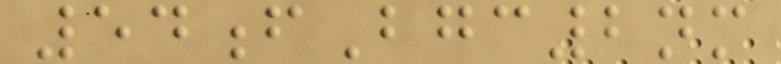54fBgc2nm
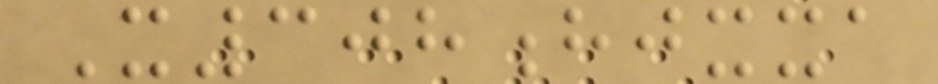X308hjxxa
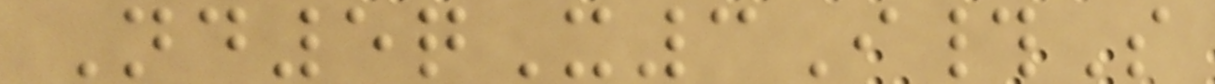Nd5qX3I#S
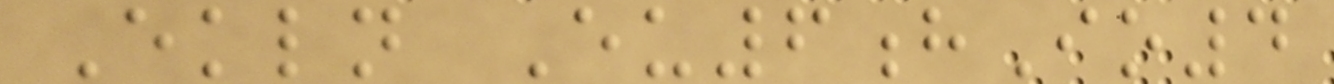Ekln Eu6hIo4
